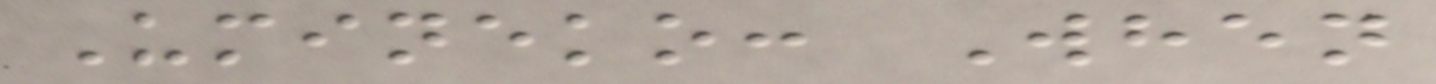Umineko: When
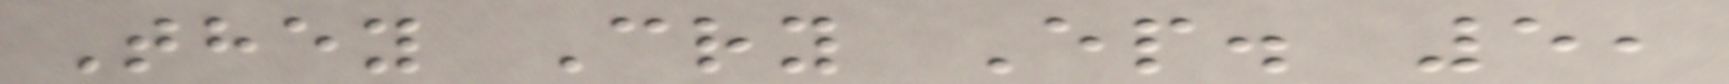They Cry Ep. 5,
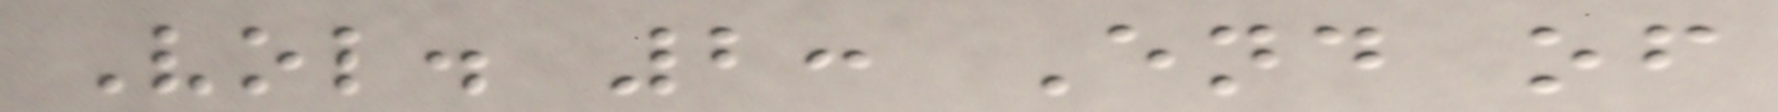Vol. 2: End of
